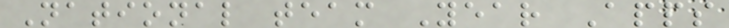National team Year Apps
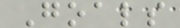Goals
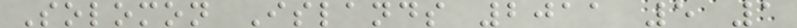Solomon Islands 2011 5 1
